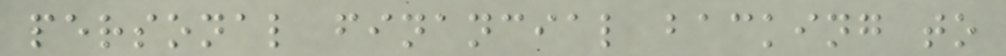personal financial backing to
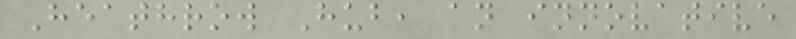Heathrow Hub, an innovative
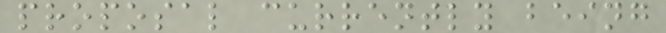proposal currently being
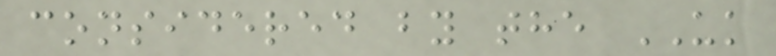considered by the UK
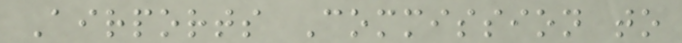Airports Commission to
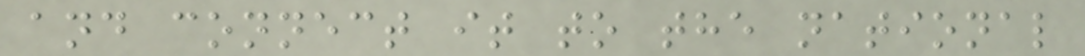and connect it to the national
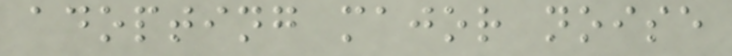adopting major noise
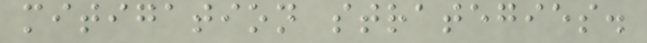mitigation strategies.
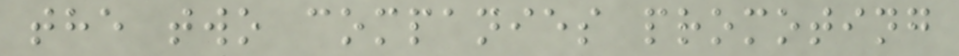the two companies promoting
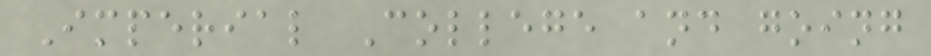Imperial College and going
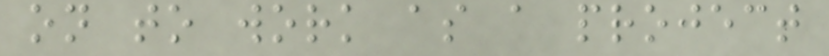on to work as a project
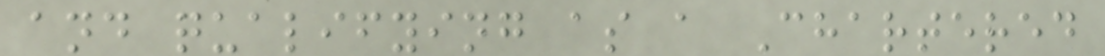and qualifying as a Chartered
